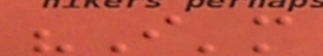"I'm
